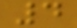4
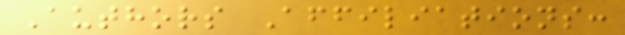Authors Affiliations:
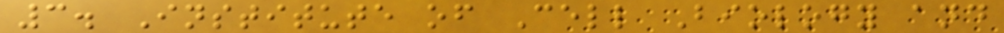3. Institute of Cell Biology and
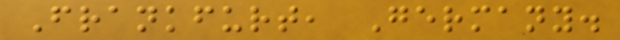Frankfurt, Germany.
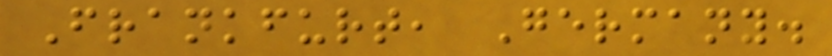Frankfurt, Germany.
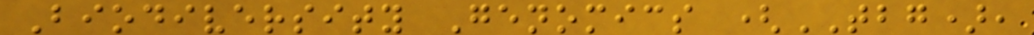Biodiversity Genomics (TBG),
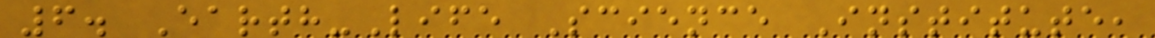6. Earth-Life Science Institute,
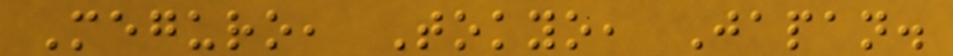Meguro, Tokyo, Japan.
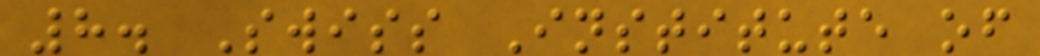8. Swiss Institute of
